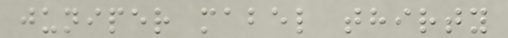juniper mabel thirty
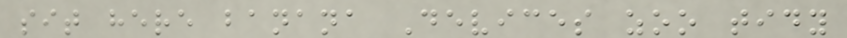sit here banana Devices zoo tidy
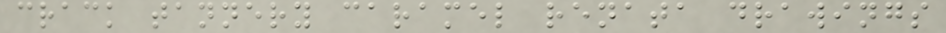crack tannery caramel renata drawings
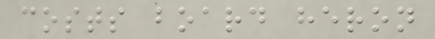costs board heron
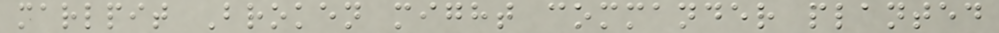marlpit Broken might commander planted
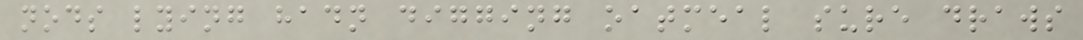nods lying hadn digging oatmeal sure draws
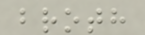broth
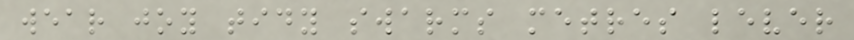wear joy tidy swarms metres lever
